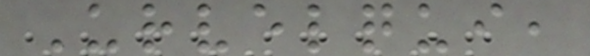Urvelqui,
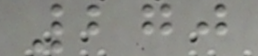270
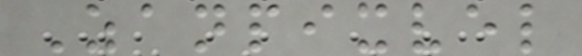Zanpixvel
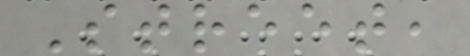Street,
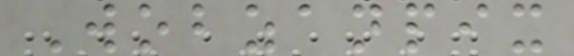Wobzanpix
